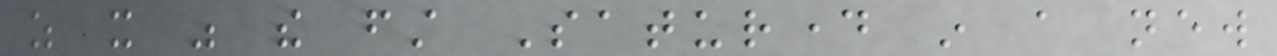as it was the first Saturday in a new
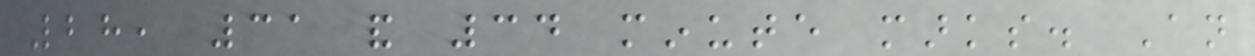28, 31 and 34 minute marks. An
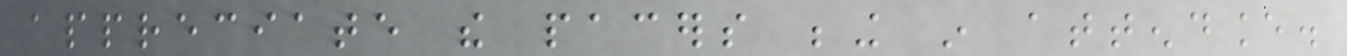appreciate the pacers being in attendance.
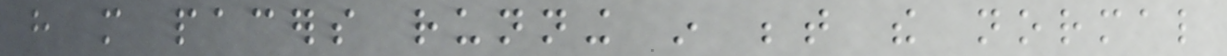have more pacers running in between the normal
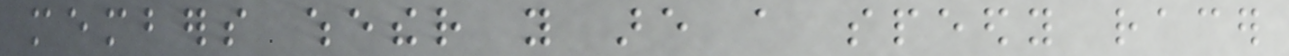members whether you are a speedy racer
